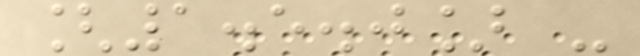[1.5.0] -
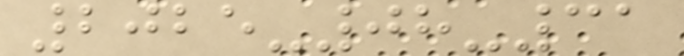2025-08-31
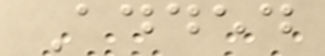Added
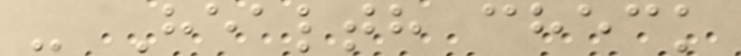- Health check
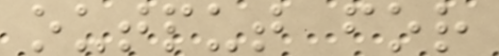output for
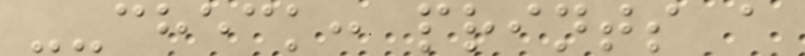--check: prints a
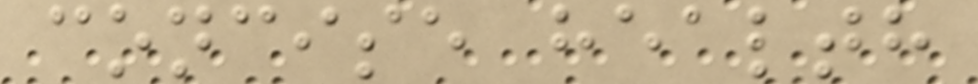concise health
